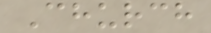Church
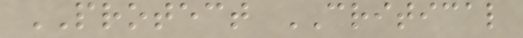PROTECT CRITICAL
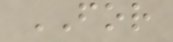FOR
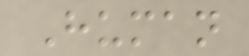Human
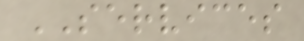SERVICES
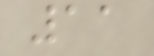11
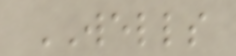WELLS
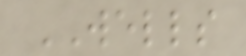WELLS
